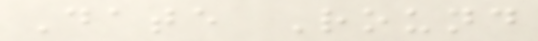Date Round
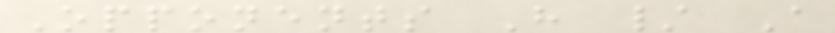Opponents H / A
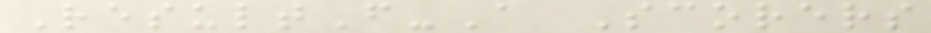ResultF-A Scorers
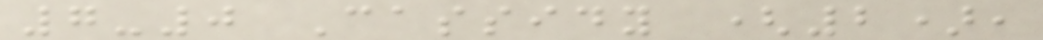7-0 Cassidy (2),
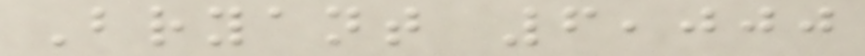Bryant 6,000
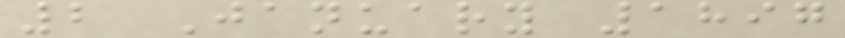2 January 1897
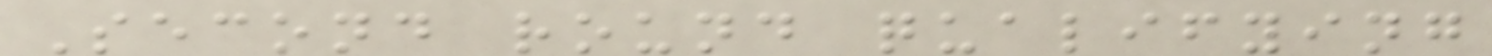Second round qualifying
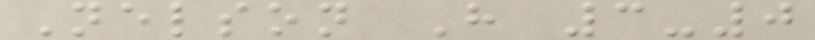Nelson H 3-0
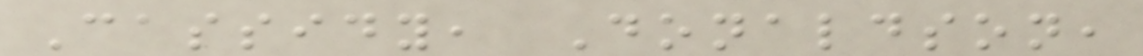Cassidy, Donaldson,
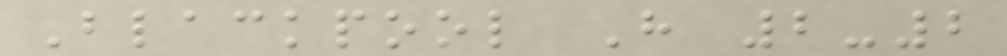Blackpool H 2-2
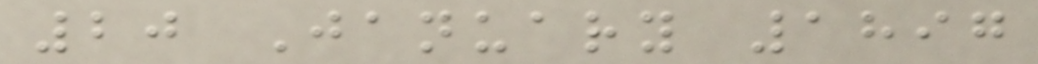20 January 1897
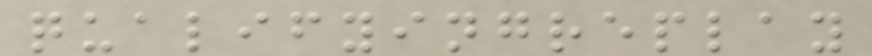qualifyingreplay
